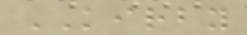KIRBY
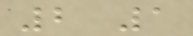2 1
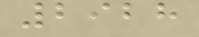2928
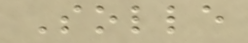Solle
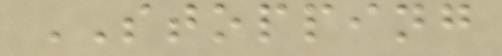STOPPING
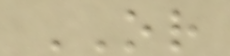OR
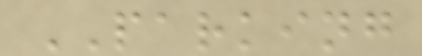PARKING
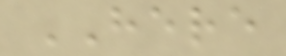HERE
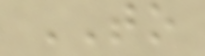TO
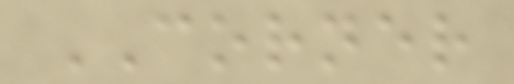CORNER
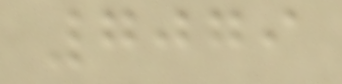7079
